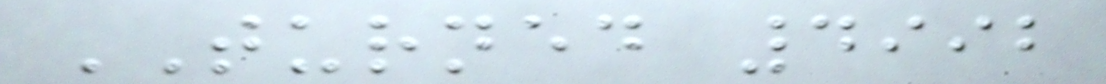TURNED 4992
